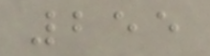255
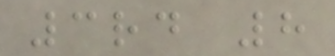3rd 8
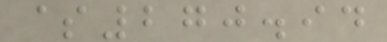$270.94
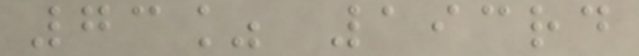73% 193rd
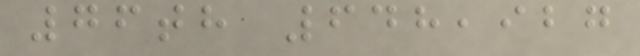76th 648,927
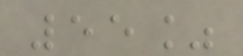55%
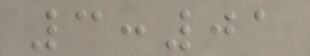3:01
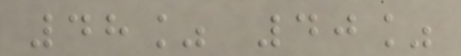48% 40%
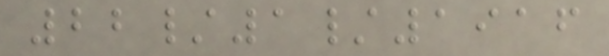22/1/1916
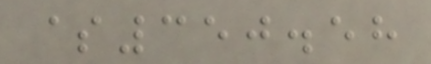$350.58
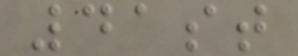41st
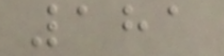181
